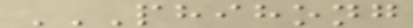PHIHONG
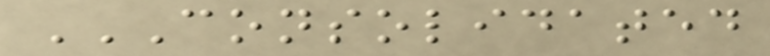CONSOLIDATED
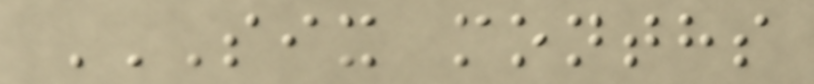SIX MONTHS
